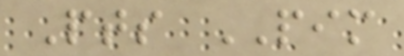Pts PIM
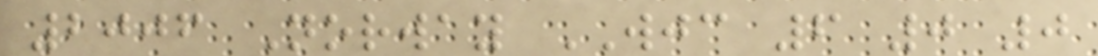2006 Norway WJC 6 0 0
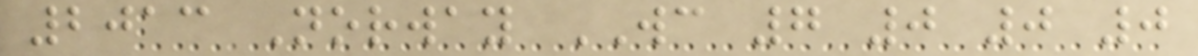2013 Norway WC 7 0 0 0
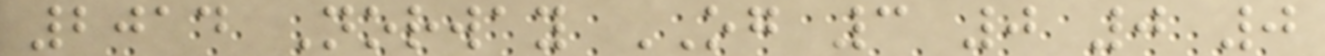2014 Norway OG 3 0 0 0
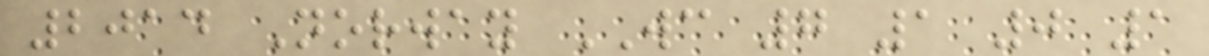2014 Norway WC 7 1 0 1
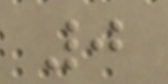0
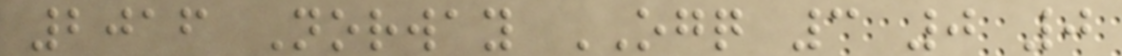2016 Norway OGQ 3 0 0
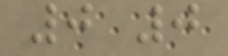0 0
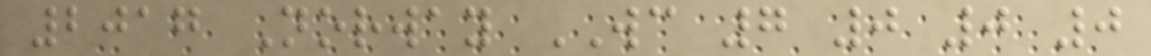2017 Norway WC 7 0 0 0
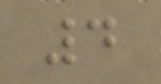4
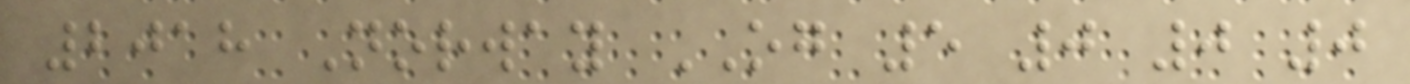2018 Norway OG 5 0 0 0
